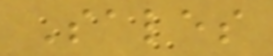Sales
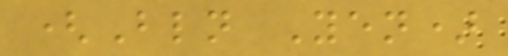(Bln Yen)
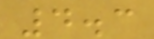4.3
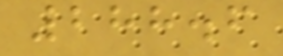288.6
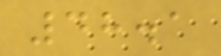48.1
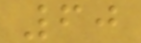60
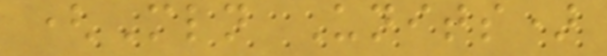(Mln Units)
